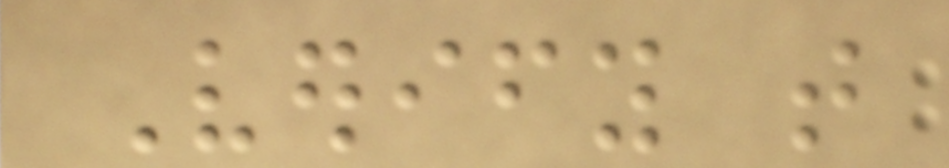Verify that
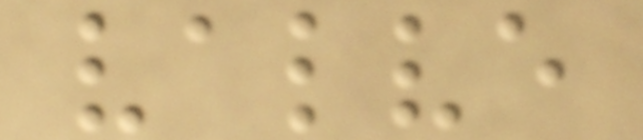valve
